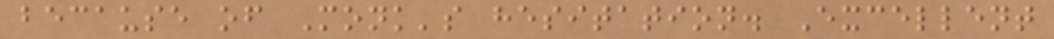because of Monk's hesitation. Excellent
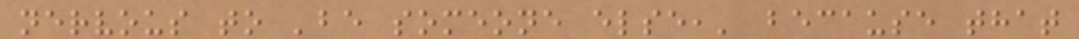nervous to 'be someone else,' because that
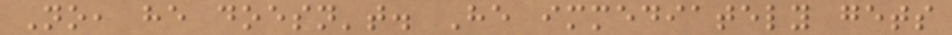No, he doesn't. He immediately gets
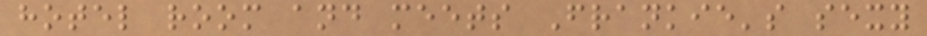hotel room and meets Frankie's sexy
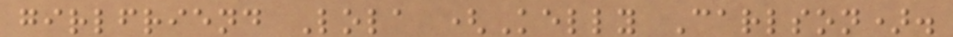girlfriend Lola (Kelly Carlson).
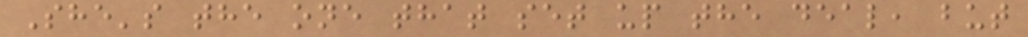She's the one that set up the deal, but
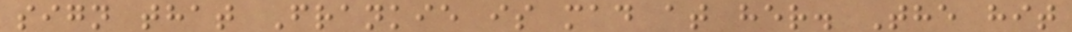sign that Frankie is mad at her. The hit
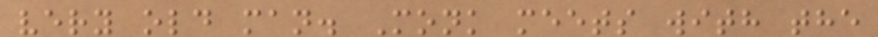very old man. Monk meets with the
